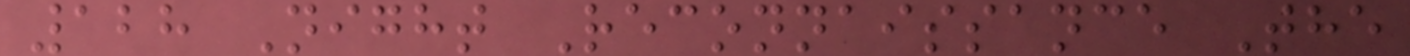128 Night Reconnaissance The
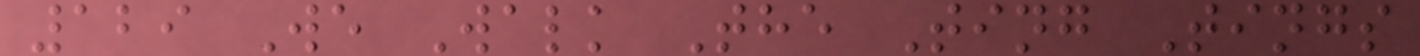129 We Walk The Ting Tings
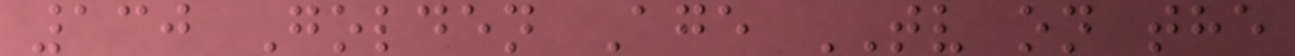130 Golden Age TV on the
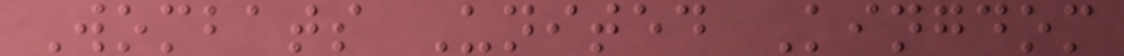Wombats United Kingdom
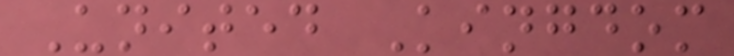United Kingdom
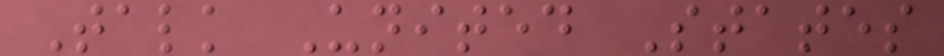Talk United States
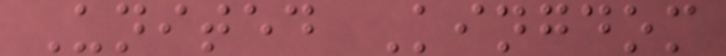United Kingdom
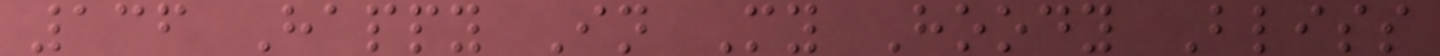136 Happy In My Hoody Bliss
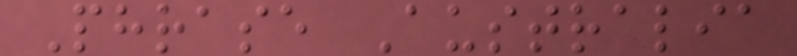Phrase Australia
